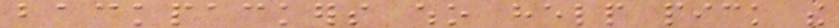backpackers who help pick the
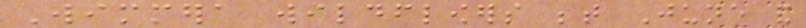Wimmera wildflowers between June and
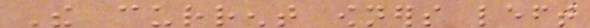The current owners left
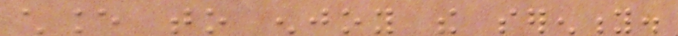chance to enjoy the serenity.
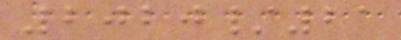2020/21
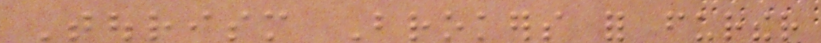Tourism Brokers for further
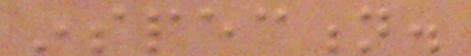inspection.
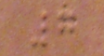7
